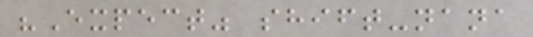"Expect" shift-nana
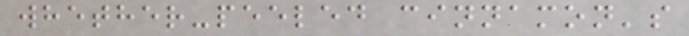whether-peeled cinnamon's
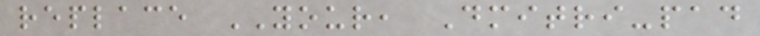replace YOUR, Dmitri-pad
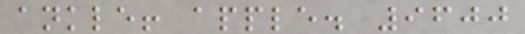ankle! apple. 9600
